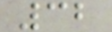32
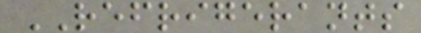REFRIGERANTS
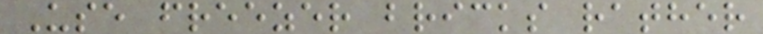Use freezer bricks rather
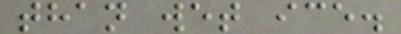than wet ice.
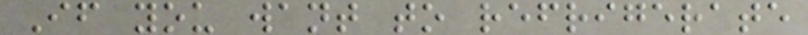If you want to refrigerate
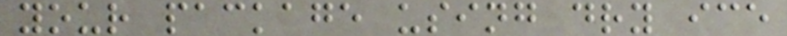your package using dry ice
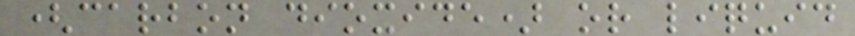(carbon dioxide) or liquid
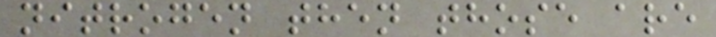nitrogen then those are
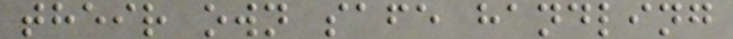their own safe handling
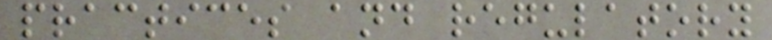practices and regulatory
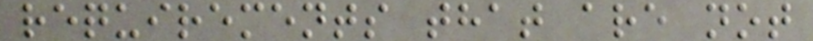requirements that are not
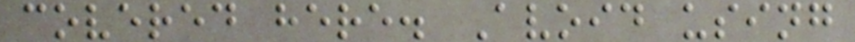covered here. Avoid using
